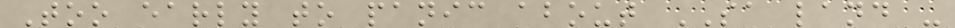Too early to panic about SA land -
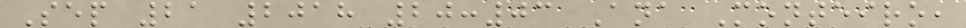Sep 21 2018 20:03 Ana Monteiro,
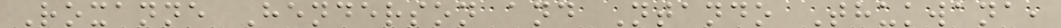Roxanne Henderson and Ntando Thukwana,
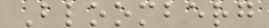Bloomberg
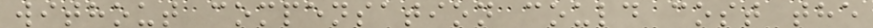without compensation could cost the
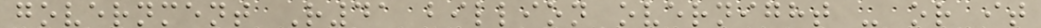government R41 billion overnight - or it
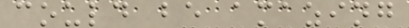could be amazing
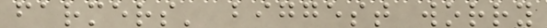farmers' biggest worry
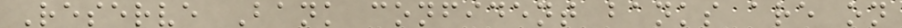Reserve Bank confident banks are on
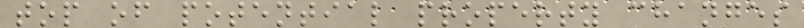top of potential property changes
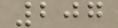207
